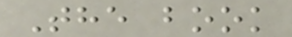The book
